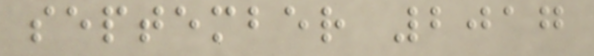september 2017
